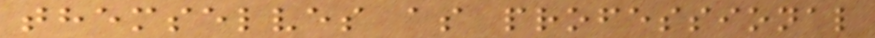themselves as professional
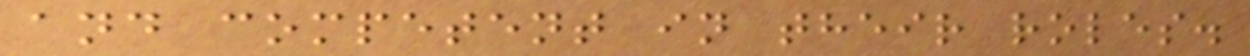and competent in their roles.
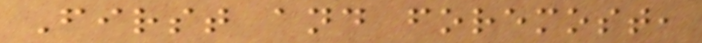First and foremost,
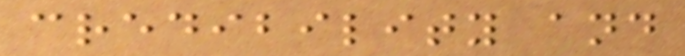credibility and
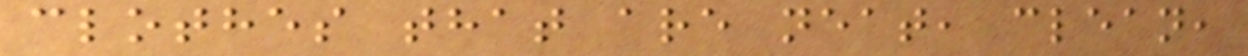clothes that are neat, clean,
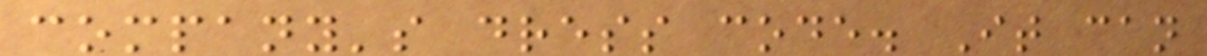company's dress code. It can
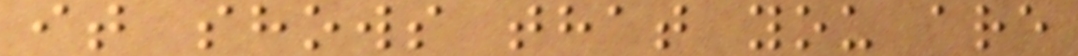it shows that you are
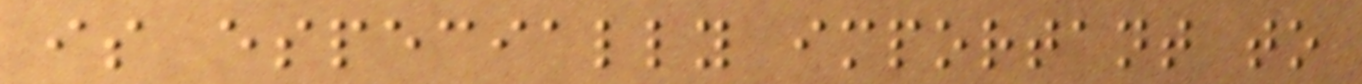is especially important to
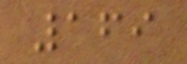169
